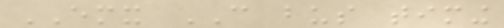EMX CAN bus timing
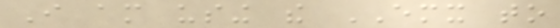I am using the EMX to
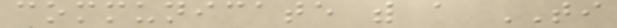communicate with a TI
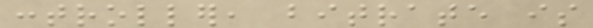controller, bitrate is
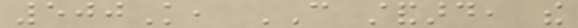500K, CAN standard, the
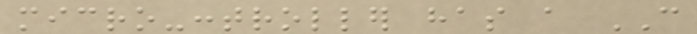micro-controller has a CAN
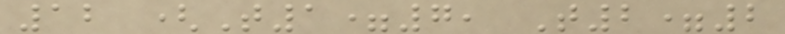12 (T1=7, T2=2
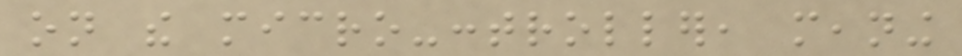on the micro-controller, meaning
